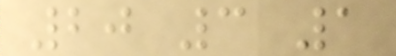20 3 1
